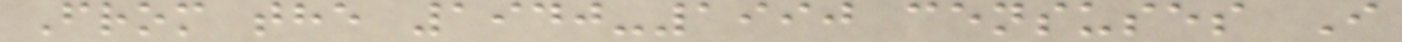From the 1940-1990 censuses I
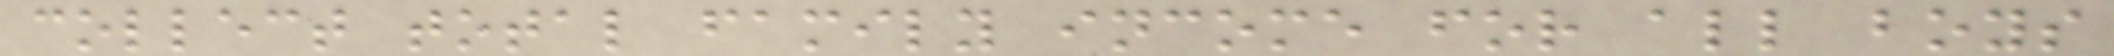collect total family income for all boys
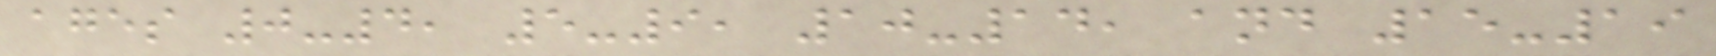ages 0-4, 5-9, 10-14, and 15-19
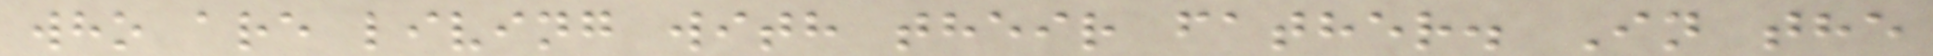who are living with their father. In the
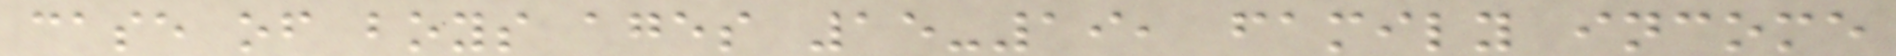case of boys ages 15-19, family income
